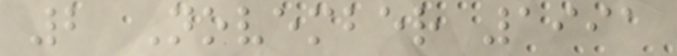2 November 1991
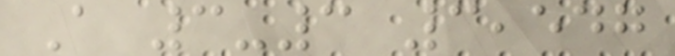A 3-3 3,547
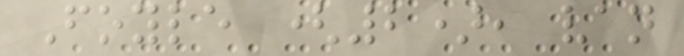Foyle (2), van
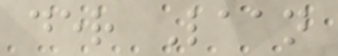der Laan
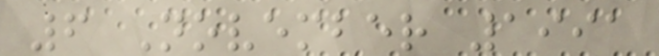6 November 1991
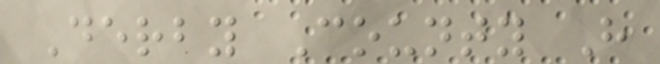Derby County H
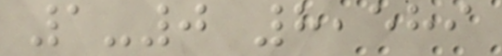1-0 8,589
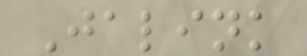Jalink
